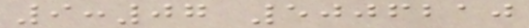9:07 5006210
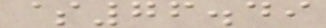$76.49
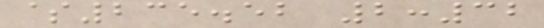$235.52 2:32
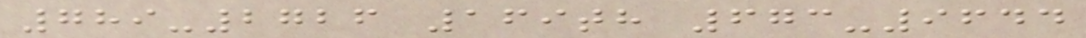789-2726 169th 673-9644
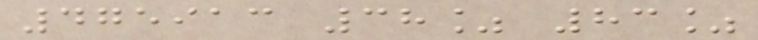475913 38% 83%
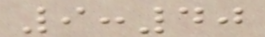9:40
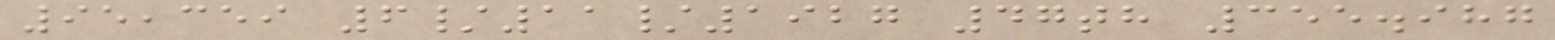95,359 6/11/1927 47th 355.987
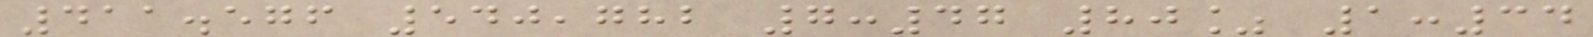411.576 540,782 7:47 80% 1:34
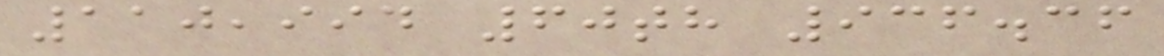110,994 60th 936.36
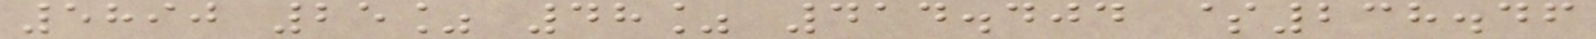5890 25% 48% 414.404 $238.46
